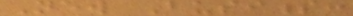New Business:
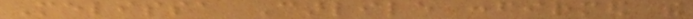Melissa Carlile confirmed the
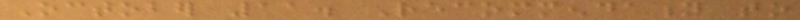October 11. Recommendation to
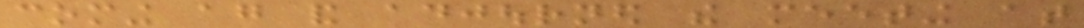coming again and adjourned the meeting at
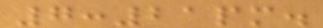7:21pm.
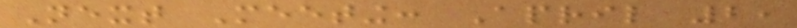Next Meeting: April 2,
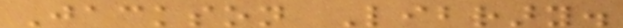Jackson Library.
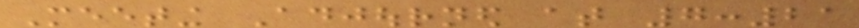Meeting Adjourned at 7:21
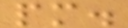pm.
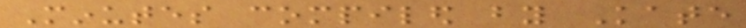Minutes compiled by Kate
